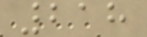218
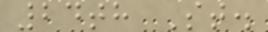24th St.
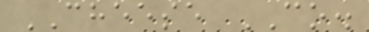CHEESE CO.
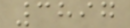3897
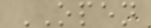OPEN
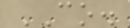CO.
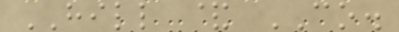HILL & CO.
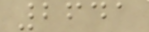2641
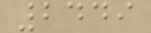2449
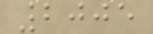2005
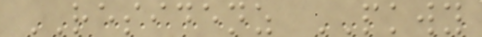RESIDENZ PKWY
